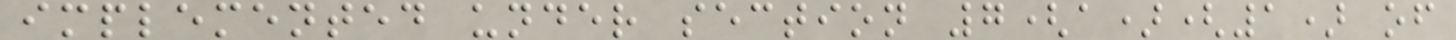implemented under section 7(a)(1) of
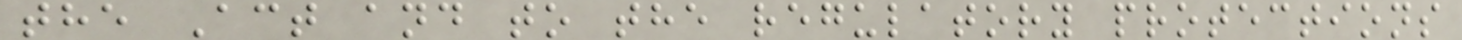the Act and to the regulatory protections
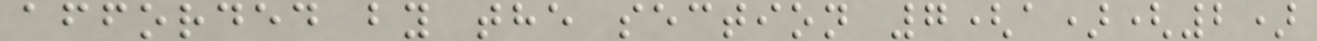afforded by the section 7(a)(2)
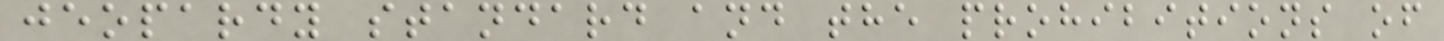jeopardy standard and the prohibitions of
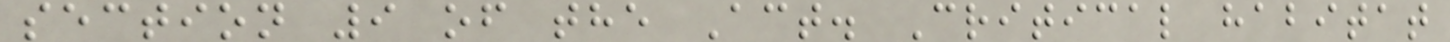section 9 of the Act. Critical habitat
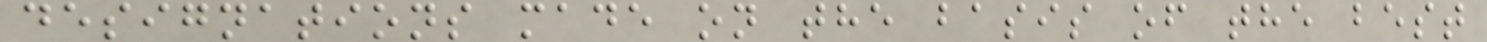designations made on the basis of the best
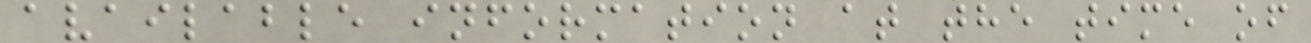available information at the time of
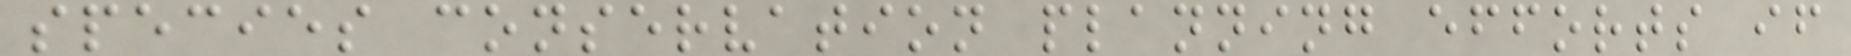species conservation planning efforts if
